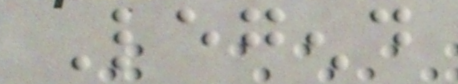Legend
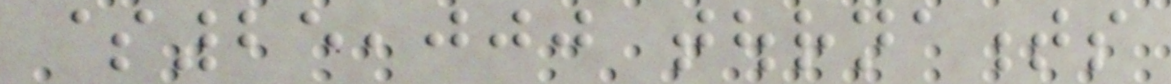$25,000 tournaments
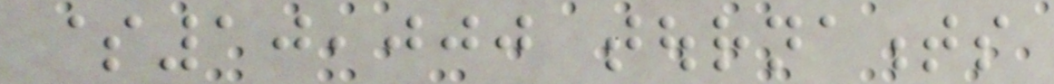$10,000 tournaments
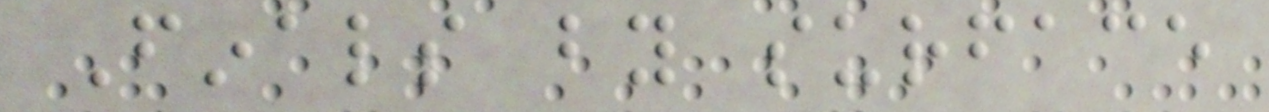Finals by surface
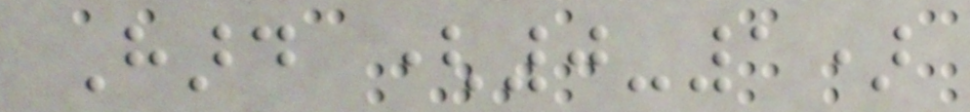Hard (0-1)
